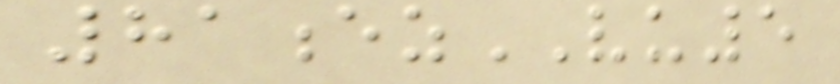81ezVU5
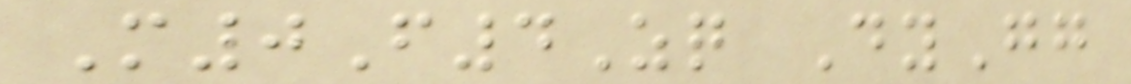M0F4Zq DyGg
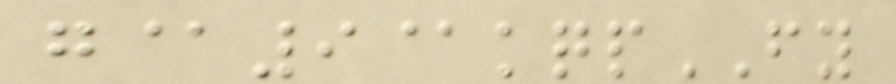g@9@kqpFY
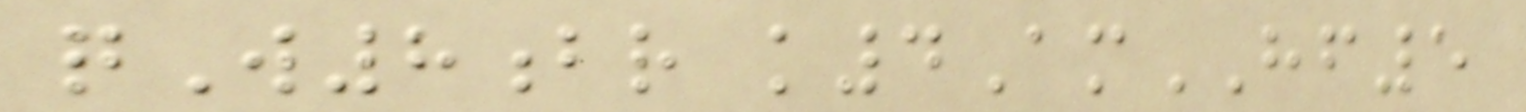qW8br k4AmHF5
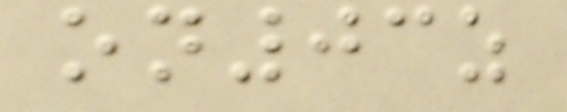on03z
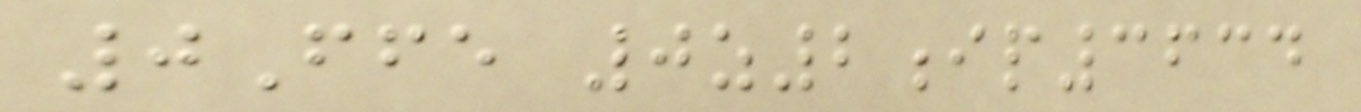0Ffe 0z2ip3634
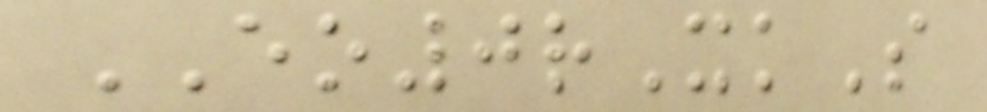EO0rXkS
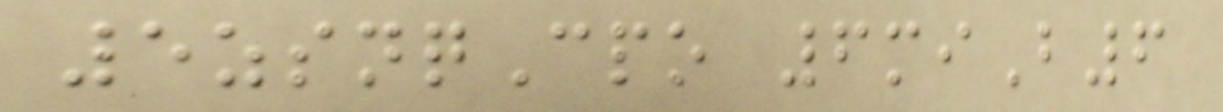5zsnqCpo 6miB6
